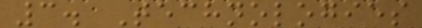3. Technologies
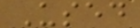Used
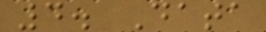4. Data
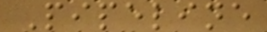Pipeline
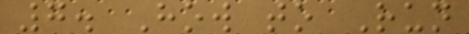7. How to Run
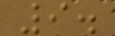9.
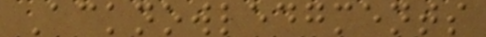Acknowledgments
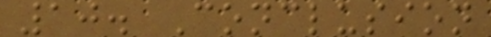10. Conclusion
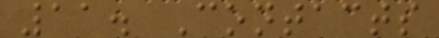11. Contacts
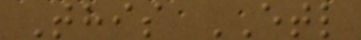This ETL
